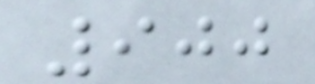900
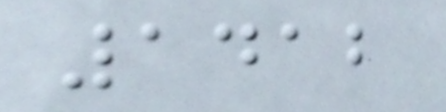1412
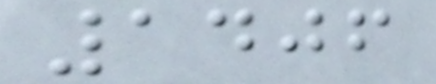1406
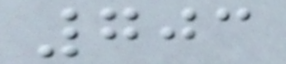703
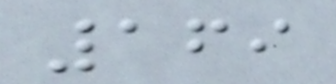169
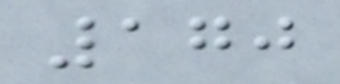170
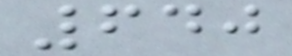640
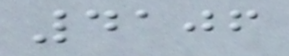4106
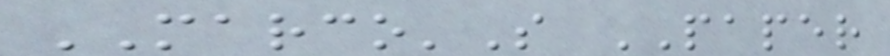MARCO'S PAPER
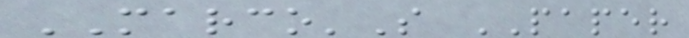MARCO'S PAPER
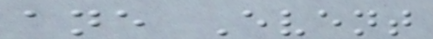ane Event
